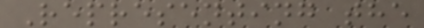Representing the
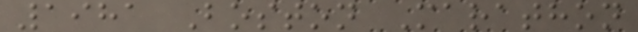1981 Boston Marathon
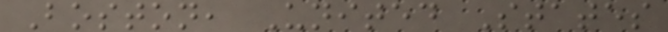Boston, United States
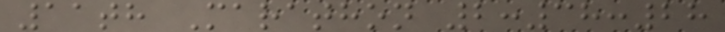11th Marathon 2:38:28
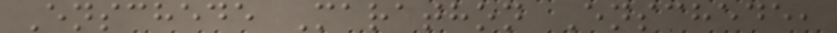Enschede Marathon Enschede,
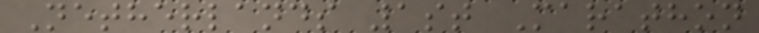Netherlands 1st Marathon
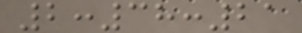2:38:21
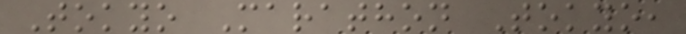Tokyo Marathon Tokyo,
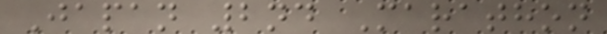Japan 2nd Marathon
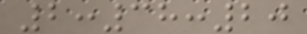2:38:20
